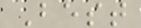Best
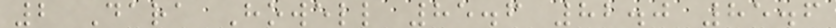2 Dara Howell 85.6 82.0 85.6
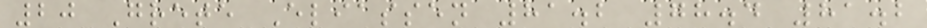20 Grete Eliassen 81.2 78.4 81.2
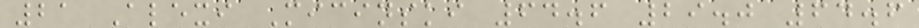21 Alexi Micinski 64.6 29.0 64.6
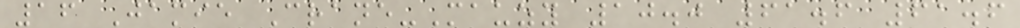16 Jamie Crane-Mauzy 10.0 61.6 61.6
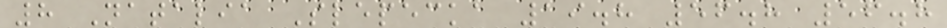8 Natalia Slepecka 19.8 56.8 56.8
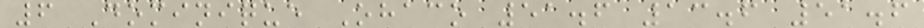6 Dominique Ohaco 51.6 13.6 51.6
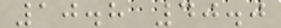10.8 40.0
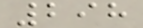298
